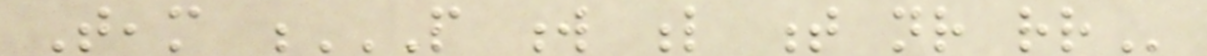Team P W L T NR RR
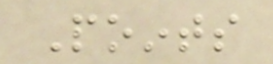Points
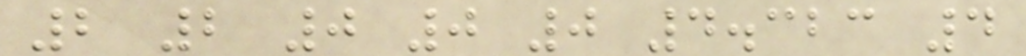2 2 0 0 0 4.323 4
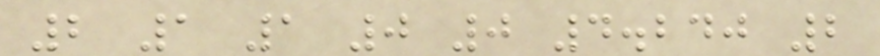2 1 1 0 0 4.240 2
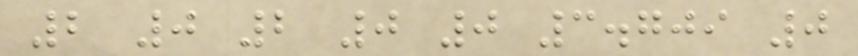2 0 2 0 0 3.709 0
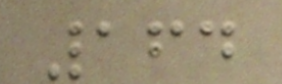164
